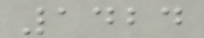1424
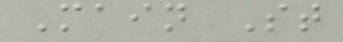Main St
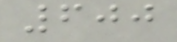600
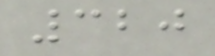320
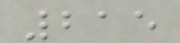215
